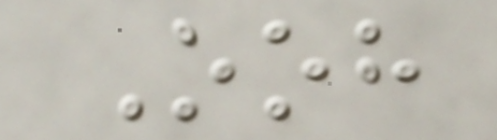Ooh
